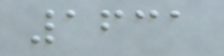1631
